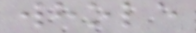whole
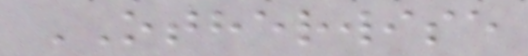OTHERWISE
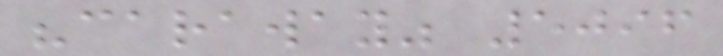"caraway" 5096
